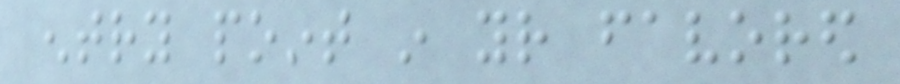entry point in your favored
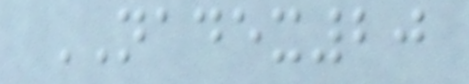NADEX20
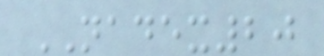NADEX20
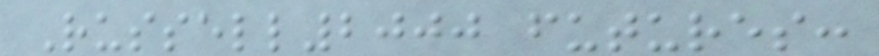Russell2000 futures:
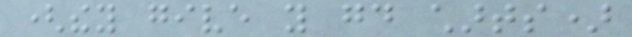(they give you good charts)
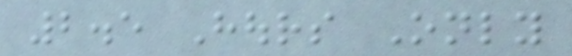2.5 Hours Only
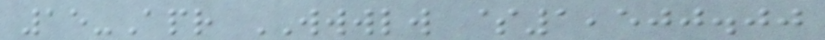15-Apr WWWLW $1,500.00
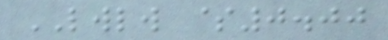LWLW $0.00
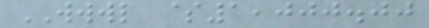WWWL $1,000.00
